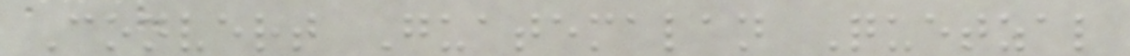Convert Guatemalan Quetzal
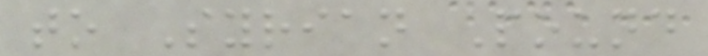to Syrian Pound
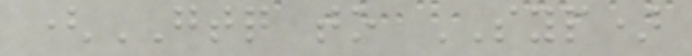(GTQ to SYP)
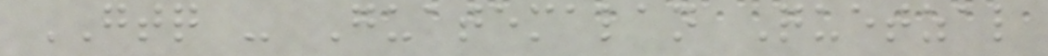GTQ - Guatemalan Quetzal
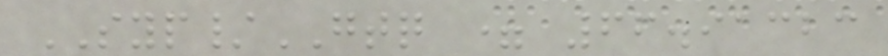SYP/GTQ = 66.91323
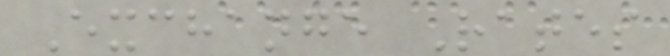Exchange Rates
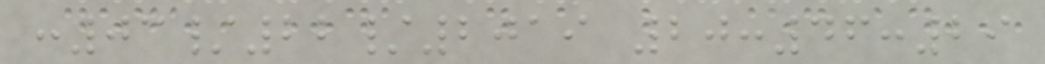:03/22/2019 20:46:29
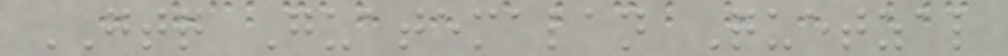GTQ Guatemalan Quetzal
